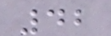42
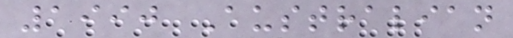1990 Australian
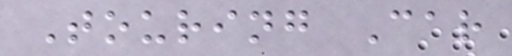Touring Car
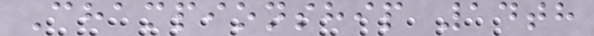Championship 14th
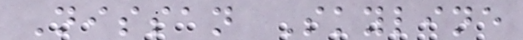Nissan Skyline
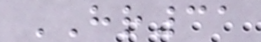HR31
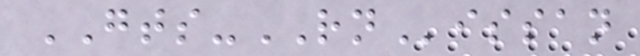GTS-RNissan
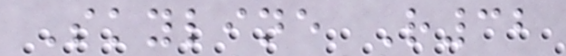Skyline R32
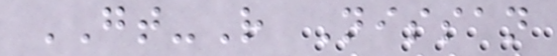GT-R Nissan
